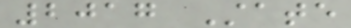2017 State
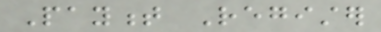Payment Register
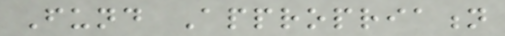Fund Appropriation
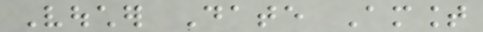Voucher Date Amount
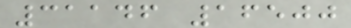31146 16500
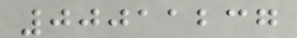00011237
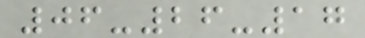06-26-17
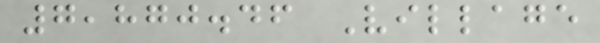7,870.46 Village
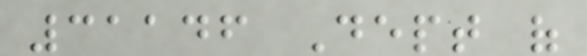31146 Dept of
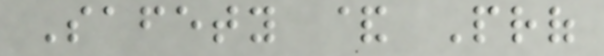Safety & Prof
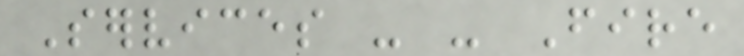Services - - Fire
